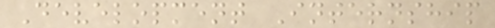Development Internship
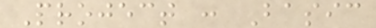Project : Basic
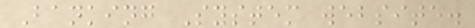Banking System website.
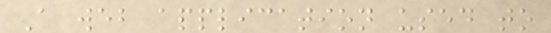A web application used to
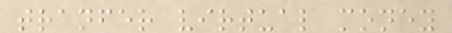tranfer virtual money
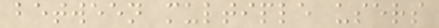between multiple users
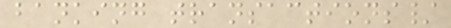banking transactions/
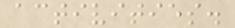activities.
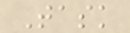Task
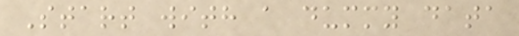Start with a dummy data
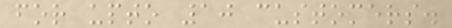for upto 10 customers.
